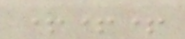+++
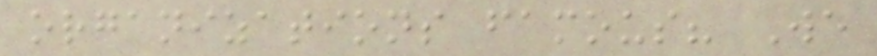organizations famous? We
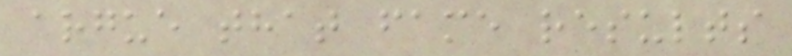argue that fame results
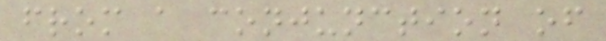from a conjunction of
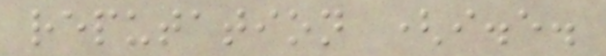reputation (i.e.
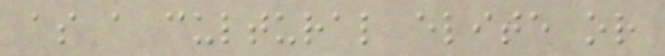as a cultural elite or
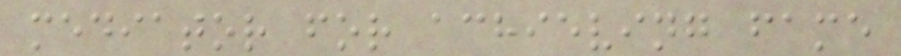mediator for achieving fame
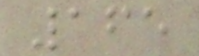165
